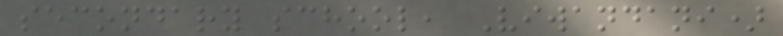secondary school, Viwandani)
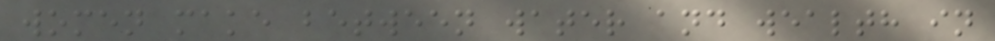women make between water and wealth in
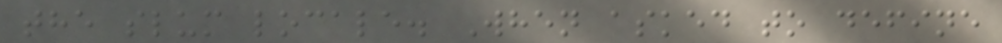the slum locale. When asked to define
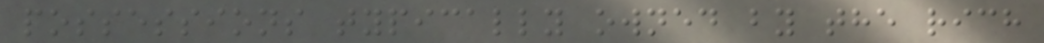possessions typically owned by the rich
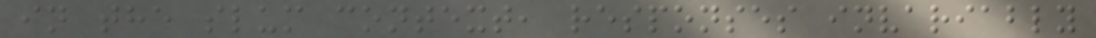in the slum context, responses invariably
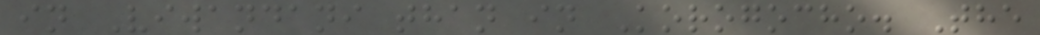in Viwandani than in Korogocho. The
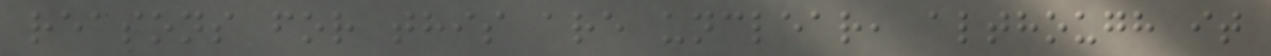reasons for this are unclear, although it
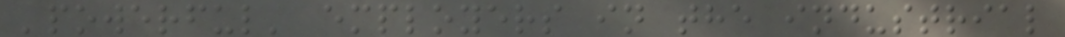'powerful' employers in the industrial
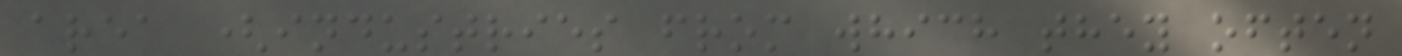area (industries from which they often
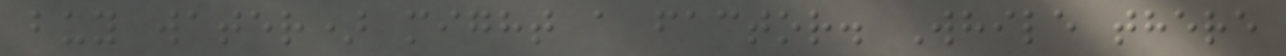buy water) might a factor. While there
